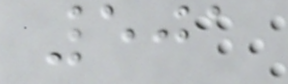501
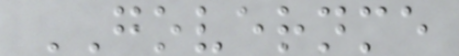GOVERNME
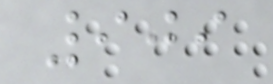909
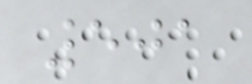501
